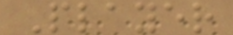Player
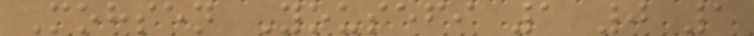Mohsen Yousefi 1 0 1
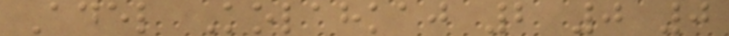Adel Kolahkaj 2 0 0
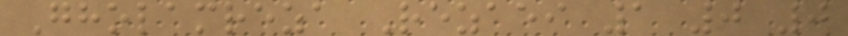Gholamreza Rezaei 1 0 0
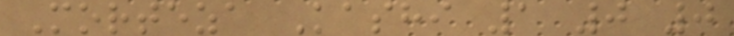Morteza Kashi 1 0 0
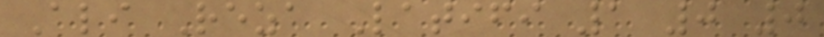Ali Reza Latifi 1 0 0
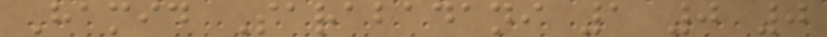Hamid Sarabadani 1 0 0
